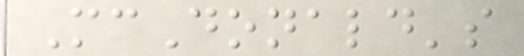McDonald's
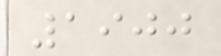1900
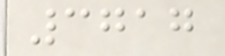3717
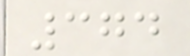374
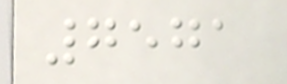7571
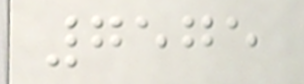7575
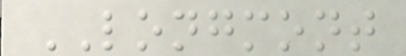LONGMONT
